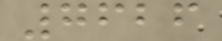7626
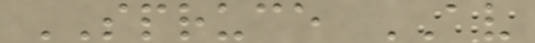SPRUCE AV
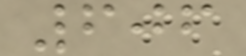606
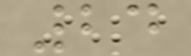24
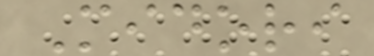Midori
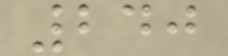240
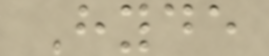Hyde
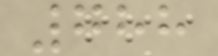788
